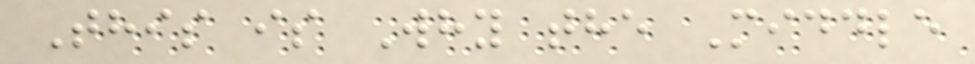This is Why the Middle
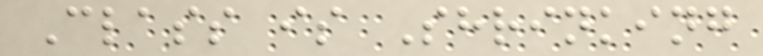Class is Shrinking
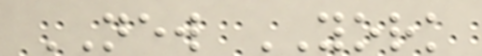NEW YORK
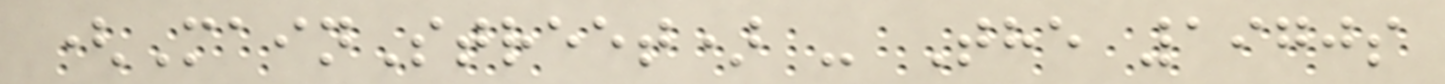(MainStreet) - The 1970s
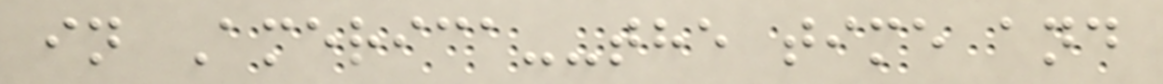in America--the time and
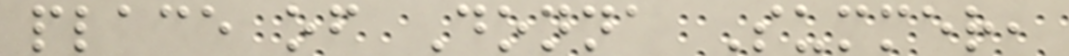place of Donna Summer,
